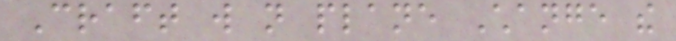Craft will not plane Change the
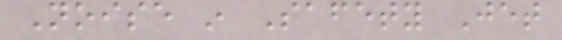Noise in Safety Jet
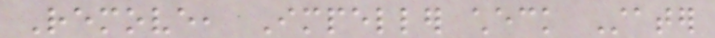Remove, Impeller check Stater
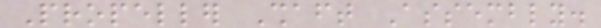Propeller Shaft Assembly.
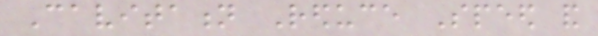Cavitation Reduce Speed and
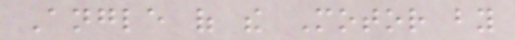Angle of the Motor by
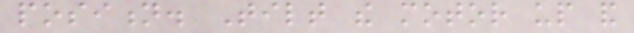position. Tilt the motor up and
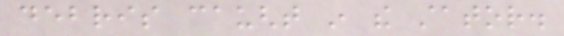debris caught in the stator.
